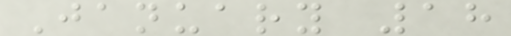January 18
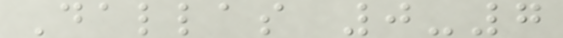Dallas 0-7
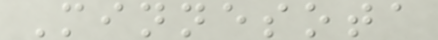Minnesota
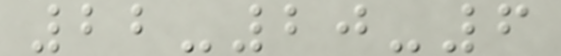22-20-6
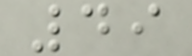49
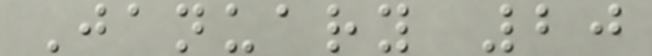January 20
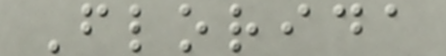Florida
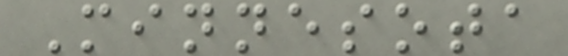Minnesota
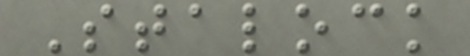Stalock
